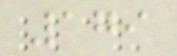179
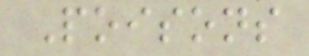Poisons
